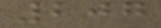207
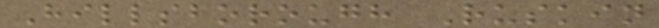Hillsborough Ruskin
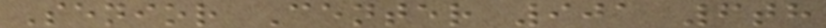Senior Center 901 6th
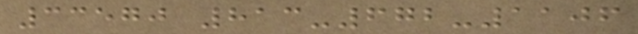33570 813-672-1106
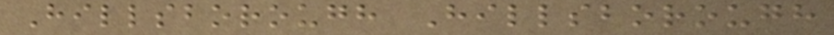Hillsborough Hillsborough
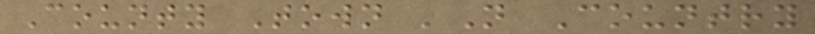County Town 'N Country
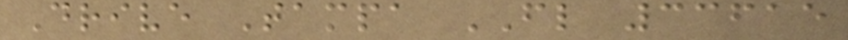Drive Tampa FL 33615
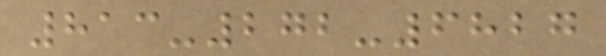813-272-6827
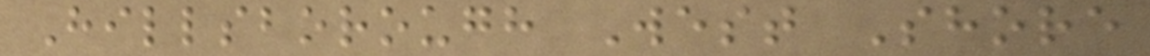Hillsborough West Shore
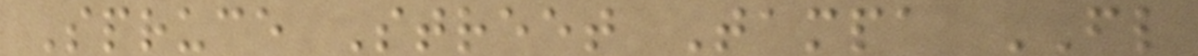Spruce Street Tampa FL
